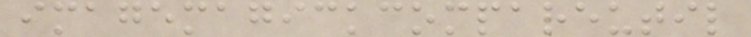imagemagickcompareutil
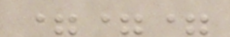===
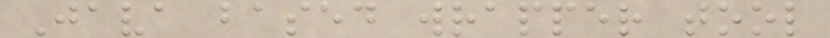Java based wrapper tool
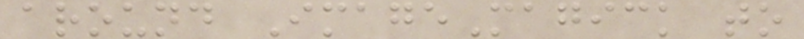around ImageMagick to
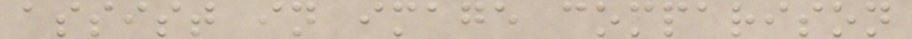assist in image comparison
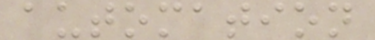automation
